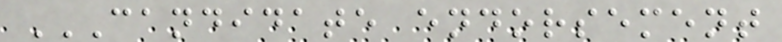CANDIDATE ENDORSEMENT
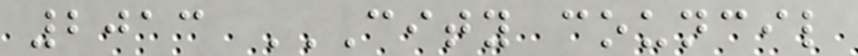2013 CITY COUNCIL
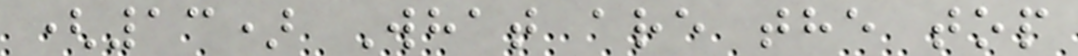(13) What are the top
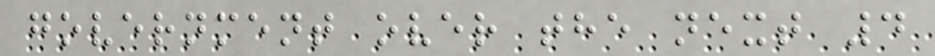government over the next 4
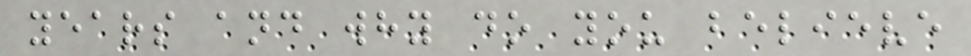years and why do you believe
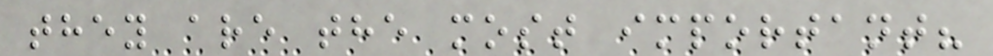they are the most important?
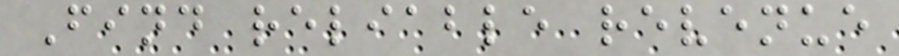Find reliable revenue
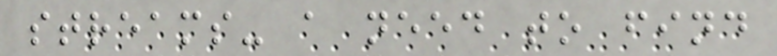streams- a need to find
